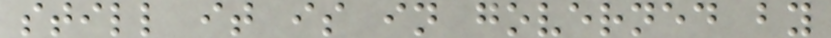still it is in governed by
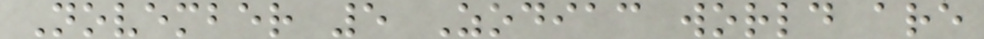November 5 Zodiac world are
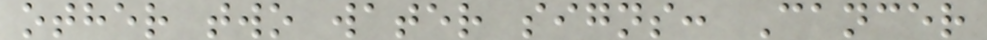other two water signs: Cancer
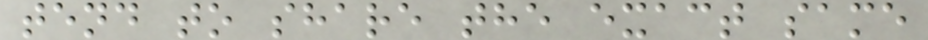tend to share the exact same
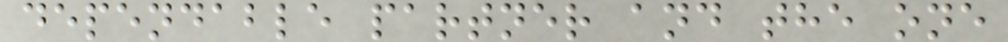dependable partner and the one
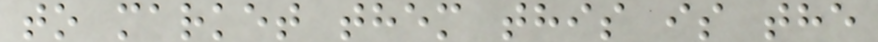to market them this is the
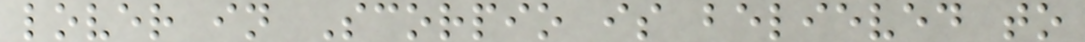lover in Scorpio is believed to
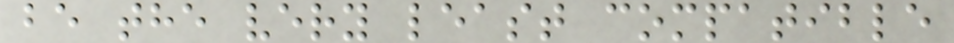be the very least compatible
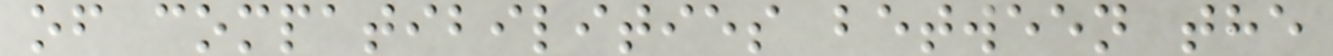of compatibilities between the
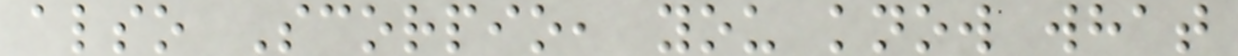also Scorpio, you know what
